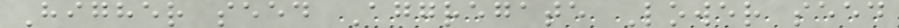Higher seed Aggregate Lower seed
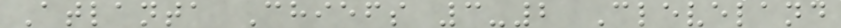Atlanta Chiefs 3-2 Cleveland
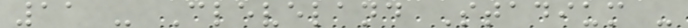11 - Cleveland Stadium -
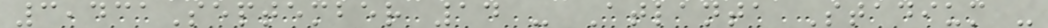3,431September 14 - Atlanta Stadium -
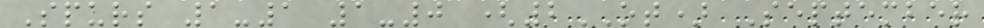Spurs 1-1 1-0 (2OT) September
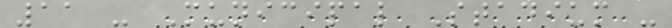11 - Municipal Stadium -
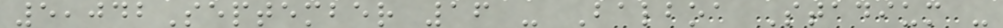5,042September 16 - Balboa Stadium -
